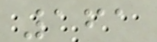161
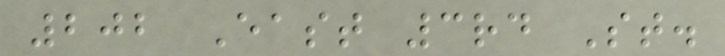202 East 3rd St.
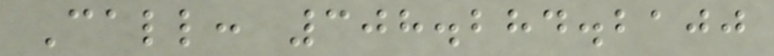Call: 308.284.2100
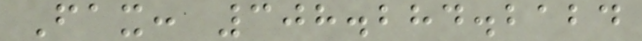Fax: 308.284.2124
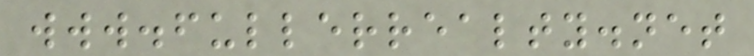www.fullerrealty.net
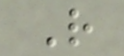R
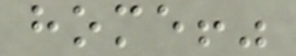home!"
